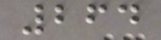264
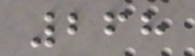268
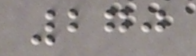270
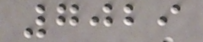7029
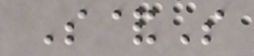S&S
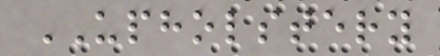UPHOLSTERY
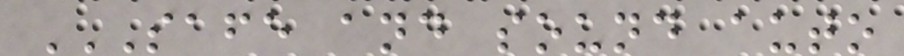SAFE AND SOUND AUTO
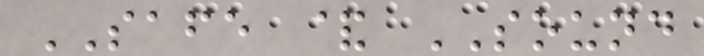SAFE & SOUND
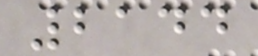2144
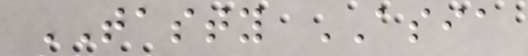TASTY ASIA
